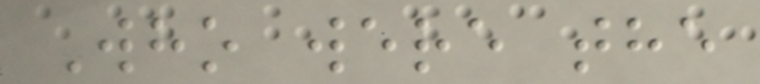Who were the
